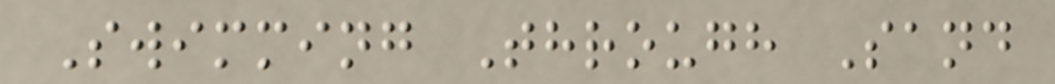Swimming Through Sand
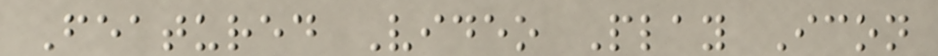Featured Video Play Icon
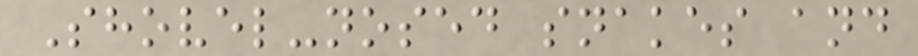Shovel-nosed snakes and
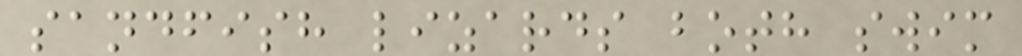sandfish lizards both swim
